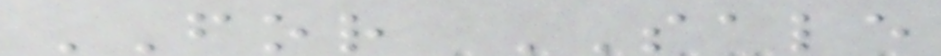FOR SALE
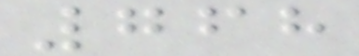768
